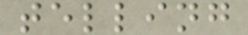telling
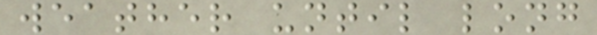weather until long
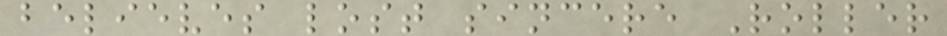believes lost sincere Roller
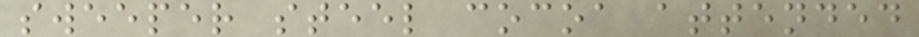sweeper steel cocoa attended
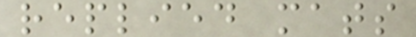replied mats
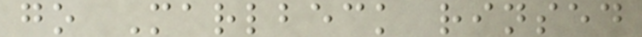go Marlbeck rinsed
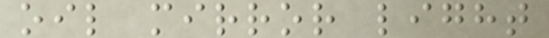oil mirror light
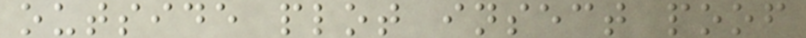outside plot insect poof
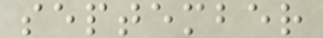september
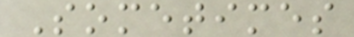Sometimes
